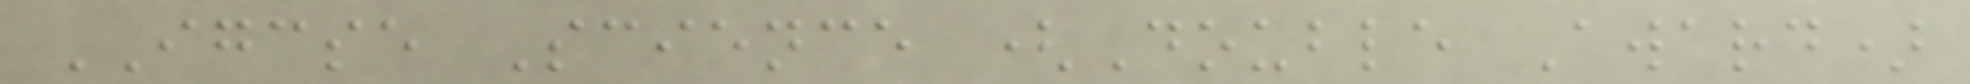IGCSE Science (Double Award)
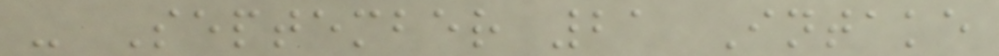- September 21 Intake
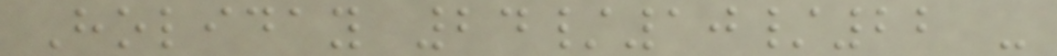Holiday 24/10/22 -
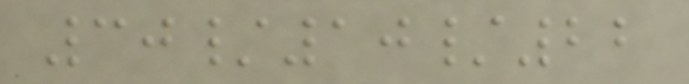30/10/22
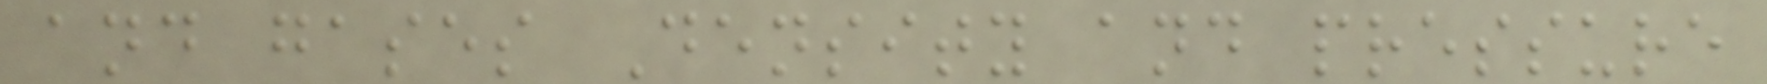and gases Density and pressure
